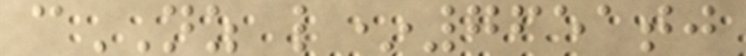cNZ l*7651tj
